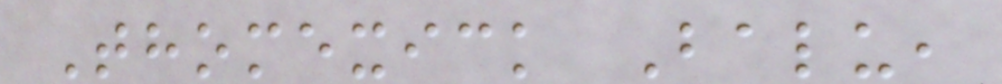Thomexick Balu,
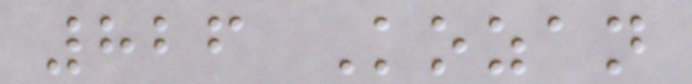826 Kozan
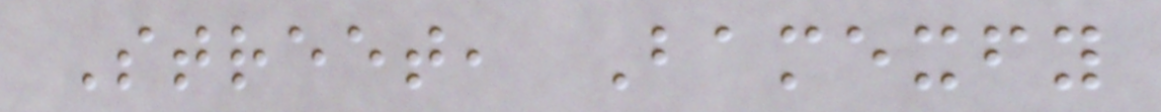Street, Bamexfy
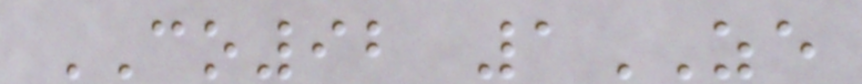CO92 1ZE
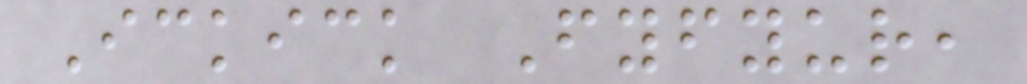Ickick Fyfyur,
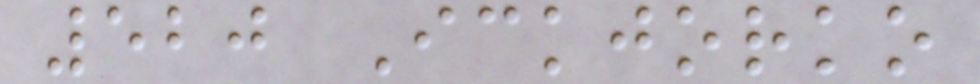520 Ickjorko
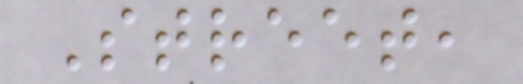Street,
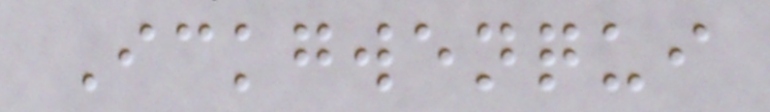Ickgwenqui
